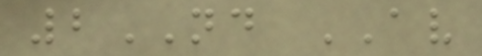2ND AV
